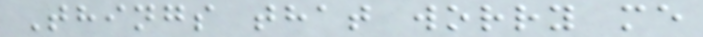Things that worry me
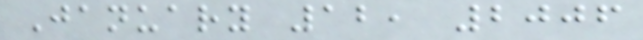January 12, 2006
